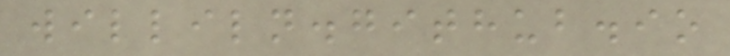williln.github.io
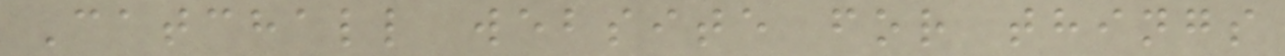Catchall website for things
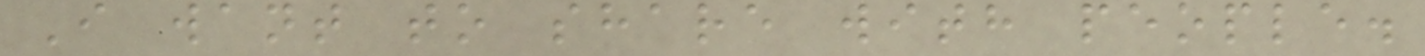I want to share with people.
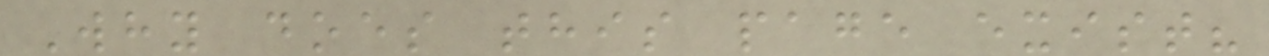Why does this page exist?
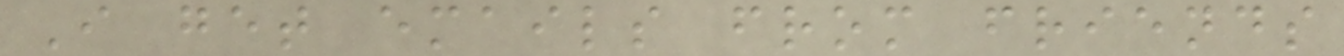I get emails from friends
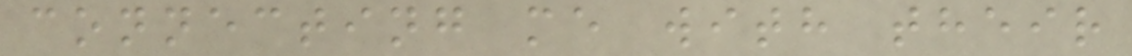connecting me with their
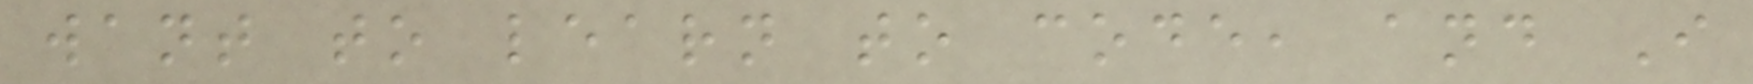want to learn to code, and I
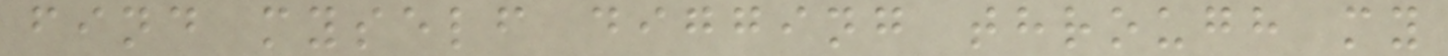find myself digging through my
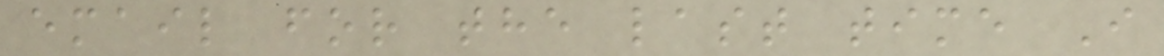email for the last time I
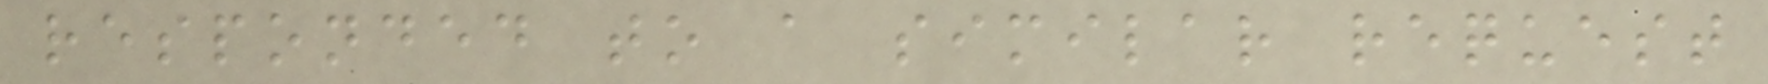responded to a similar request
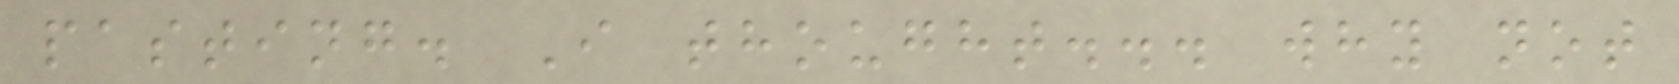pasting. I thought... why not
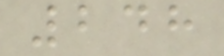248
